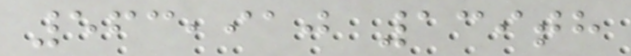563,910 139th
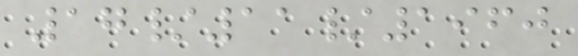17/11/1960
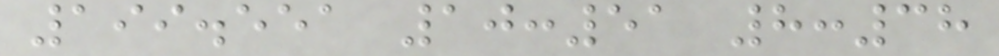199.551 10:51 8:38
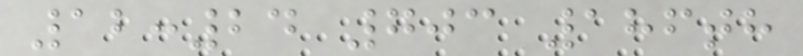12:24 703 186th
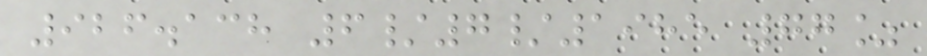926.138 6/7/1985 77%
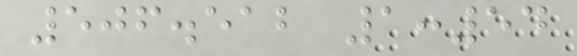506.512 1:54
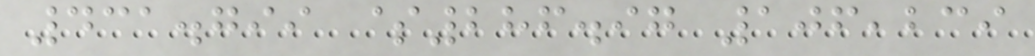431.799 $286.97 106,239
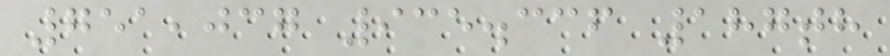751,037 935.336 187th
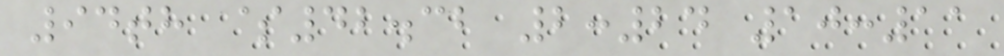94th $42.32 2:24 10:11
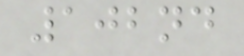102nd
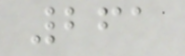261
